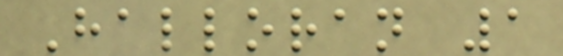Halloran 1
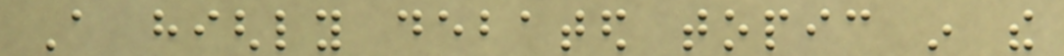A highly debated topic in the
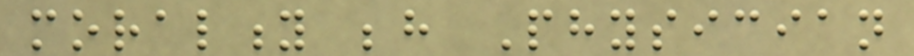morality behind Physician
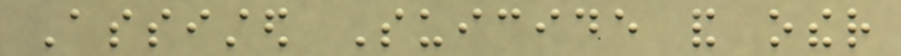Assisted Suicide and other
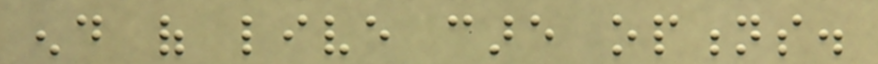end of live care options.
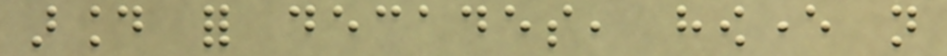around for decades, however not
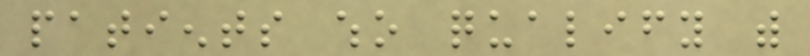patients who qualify with
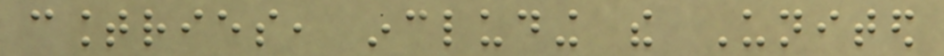countries, including the United
